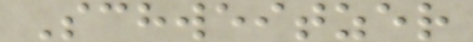Schweitzer
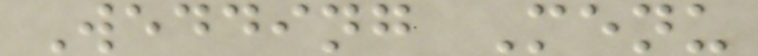Wedding Menu
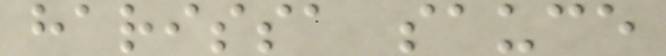harissa sauce
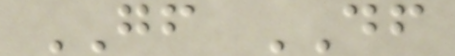GF DF
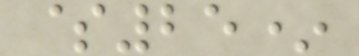$25*
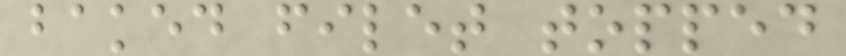baked filet topped
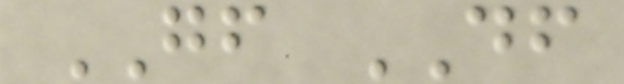GF DF
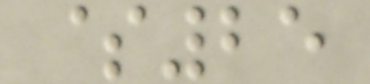$25
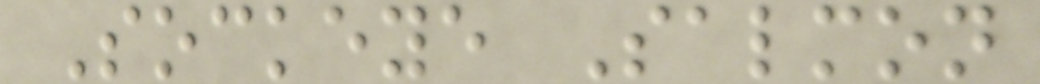Sockeye Salmon
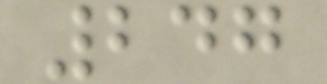247
